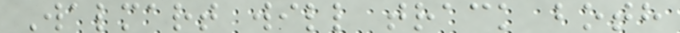Walmart will track both
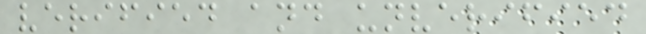verified and unverified
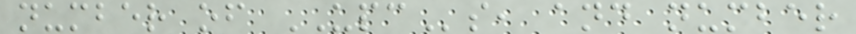number of UPCs, and number
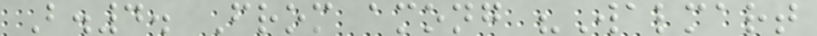B.4. From among "Walmart
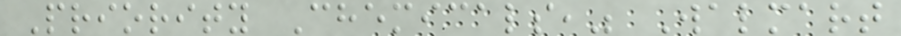Priority Chemicals," Walmart
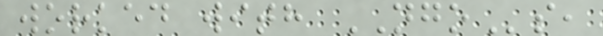worked with NGOs,
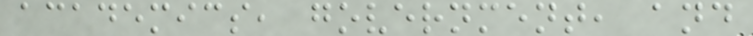academics, government, and
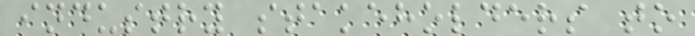industry stakeholders to
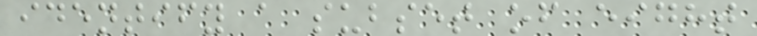identify a subset of eight
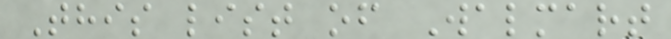This list of Walmart
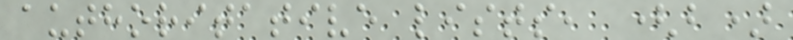authoritative lists, (b)
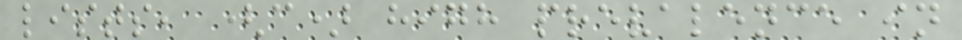lists, (c) high prevalence in
